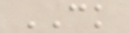CK
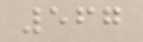567
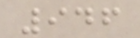946
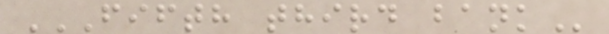FIFTH THIRD BANK
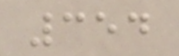354
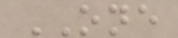ONE
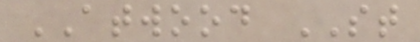ATWOOD ST
